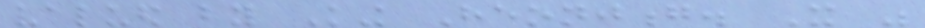valued by King Heonjong. It was
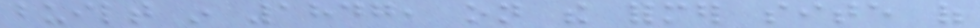built in 1847, on the former site of
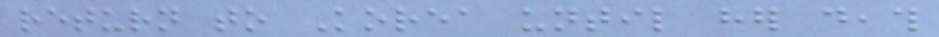return to Korea until her death
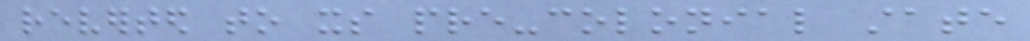reverted to its pre-colonial state
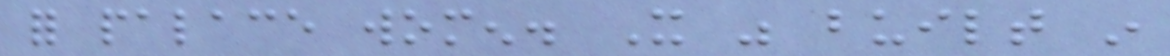for palace women. It was built in
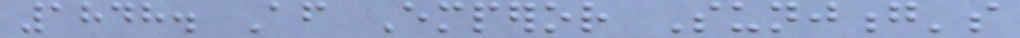1848. After Emperor Sunjong's
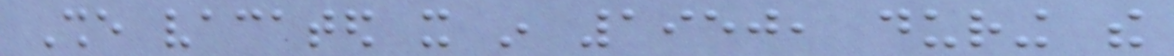She vacated it in 1950, during the
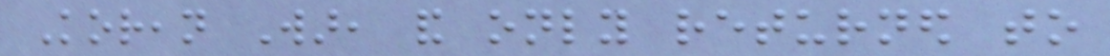Korean War, and only returned to
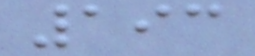193
